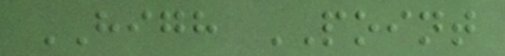HIGH POINT
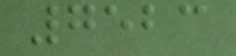7523
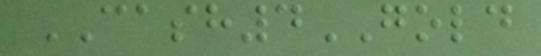CASH4GOLD
